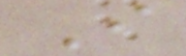I
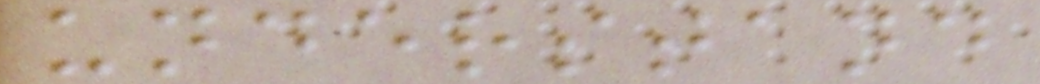understand
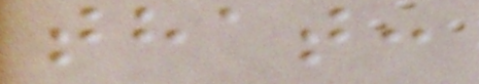that:
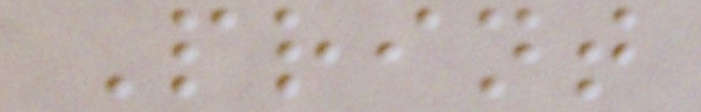Print
